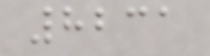8231
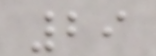29
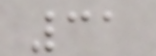31
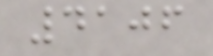4106
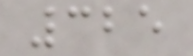325
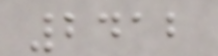2412
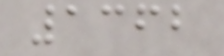1362
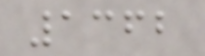1362
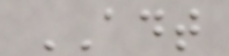ADT
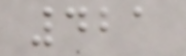421
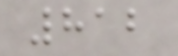812
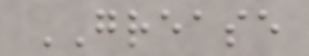GREASE
